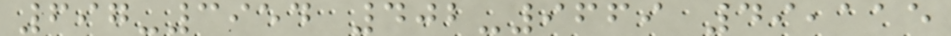697-3954 402-9669 49,115
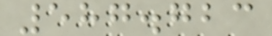587.723
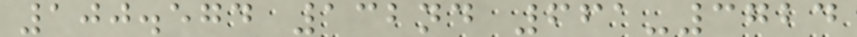100.574 132nd 661-3724
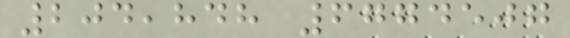204,848 6774507
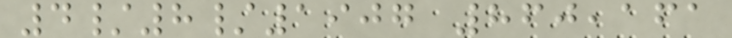4/8/1907 860,161
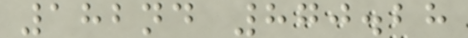182nd 870.28
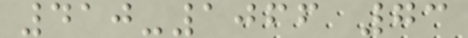410-1066 73
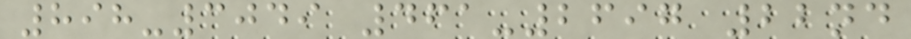898-3049 461-2697 22nd
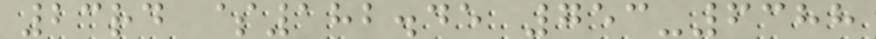23rd $182.45 753-6388
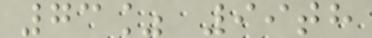73% 99th
